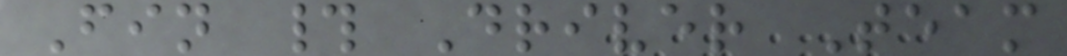Fin # Driver Team
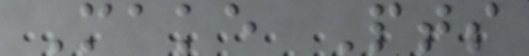Make Pts
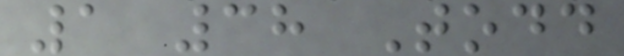1 38 Todd
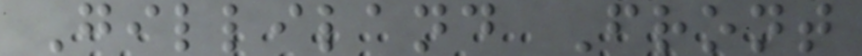Gilliland Front
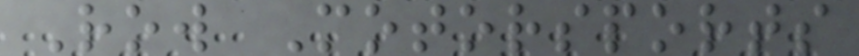Row Motorsports
